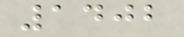1402
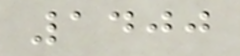1400
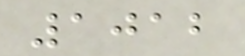1012
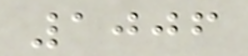1006
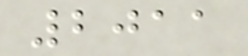2011
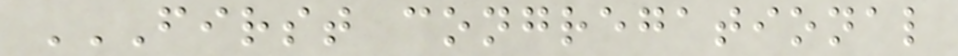FIRST CONGREGATIONAL
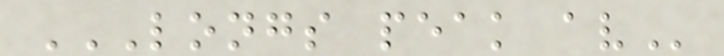LONGS PEAK AV
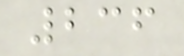236
